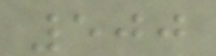500
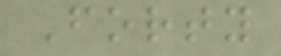Forty
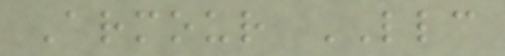Armour LLC
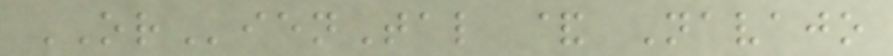ORienTal & Navajo
